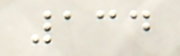134
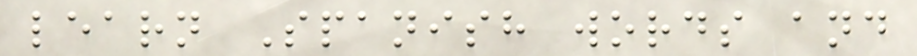learn Spanish words and
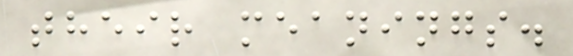their meanings.
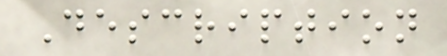Description
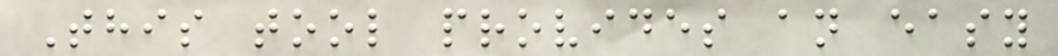This tool provides an easy
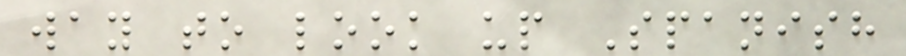way to look up Spanish
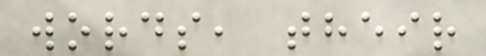words, their
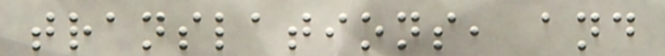translations, and
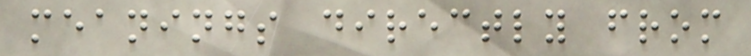meanings directly from
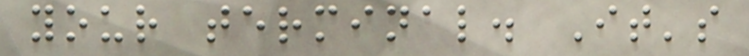your terminal. It's
